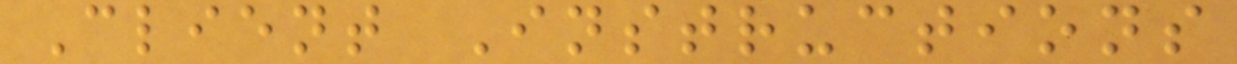Client Instructions
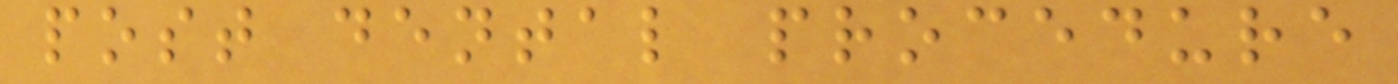post dental procedure
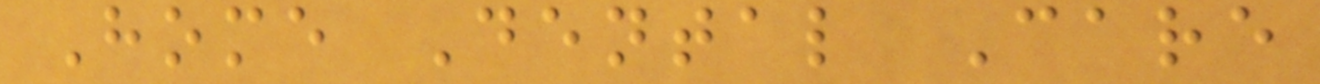Home Dental Care
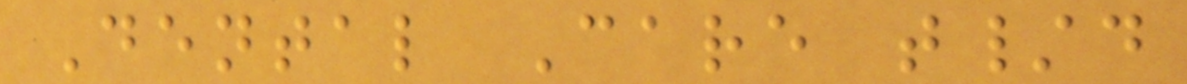Dental Care t/d
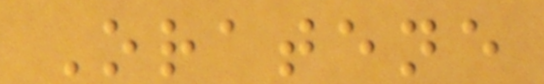Oratene
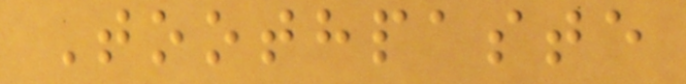Toothpaste
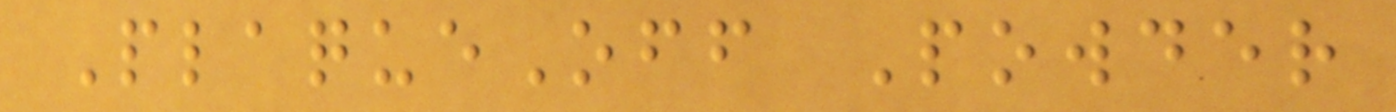PlaqueOff Powder
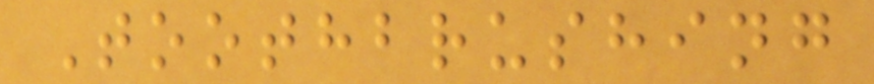Toothbrushing
